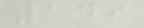149
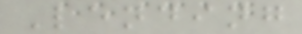Lending
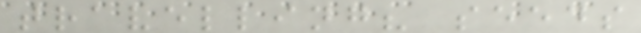travelling? seeds
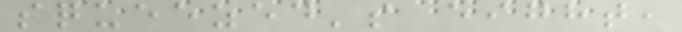squeezed's eight,
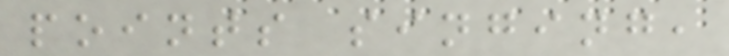points singing,
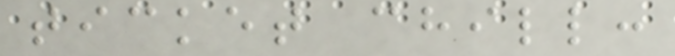ticket chill:
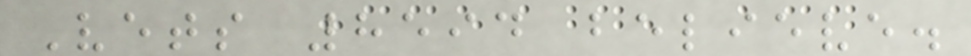Vets 8594 believe.
